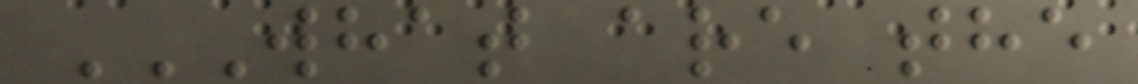WHAT ARE THE
